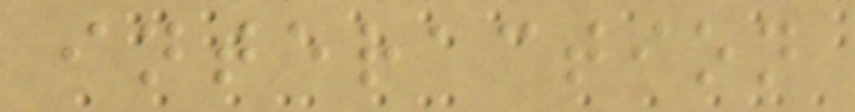interaction
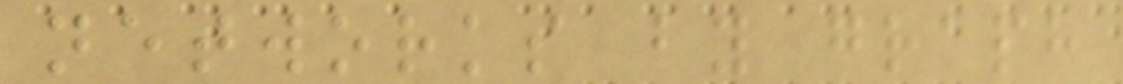networks by graph
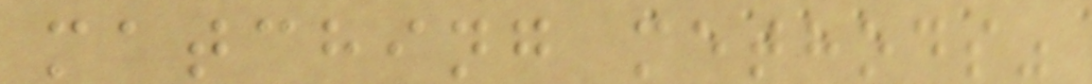matching methods"
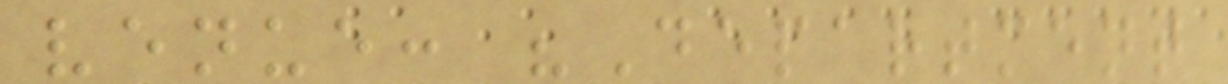venue: "Department
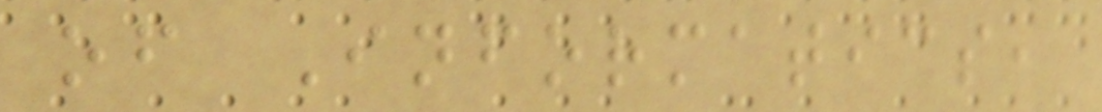of Informatics,
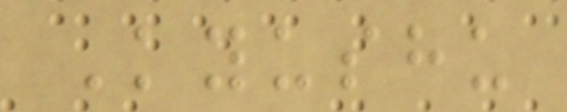Kyushu
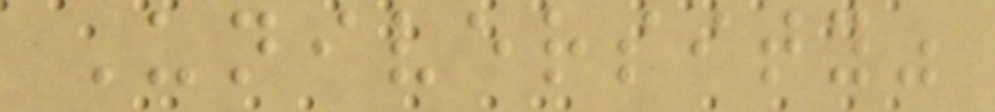University"
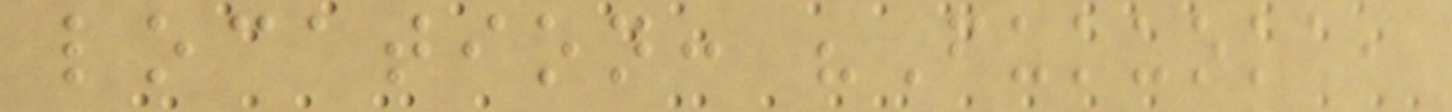location: "Fukuoka,
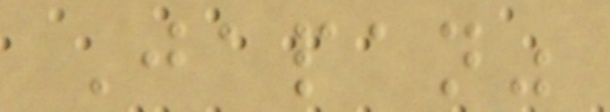Japan"
